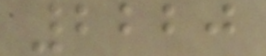2220
